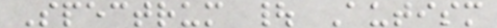Spectrum | Autism
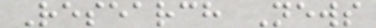Research News
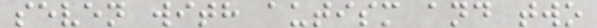seven with autism and two
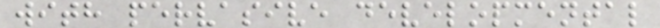with pervasive developmental
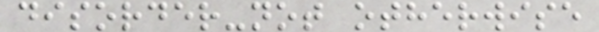disorder-not otherwise
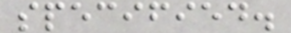specified.
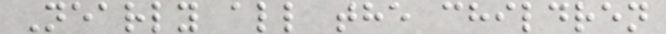Nearly all the children
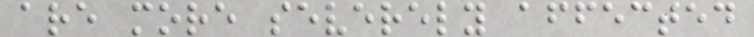are more severely affected
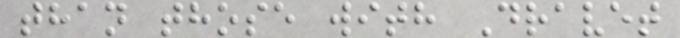than those with Dravet
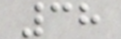38
